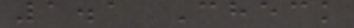1.1 Check
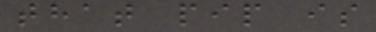that pip is
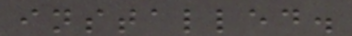installed.
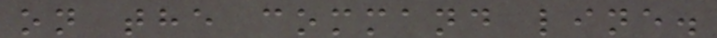on the command line.
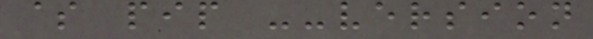$ pip --version
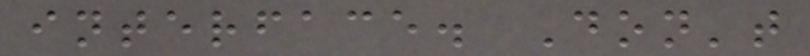interface. Don't
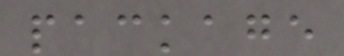package
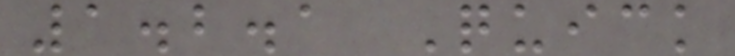1.2.1 Quick
